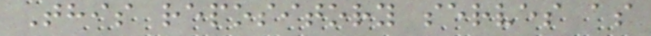This repository serves as
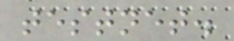testnet.
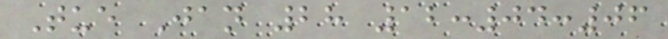Tue Jan 28 12:04:06
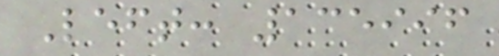Left: 135996
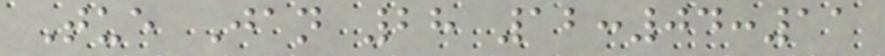Tue Jan 28 12:04:11
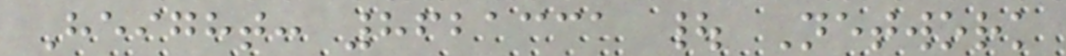Height: 8621331 | Network
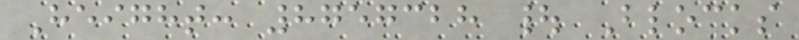Height: 8757328 | Blocks
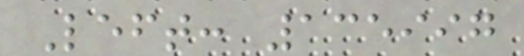Left: 135997
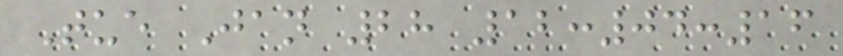Tue Jan 28 12:04:16
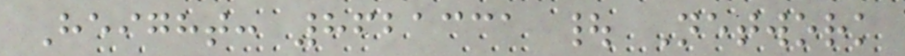Height: 8621331 | Network
